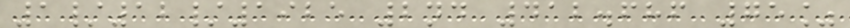1/12/1925 2nd 412.686 75%
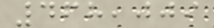468,009
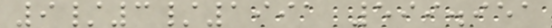9/3/1991 599.951
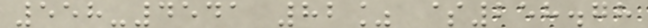558-4541 82% $258.78
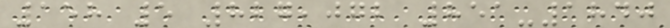158 5 827,072 851-1840
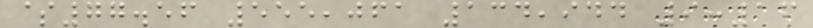$77.56 555,061 134,944 9:16
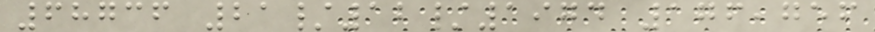68736 21/12/1974 176,756
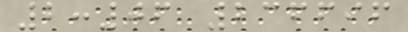2:06 236696
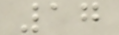17
